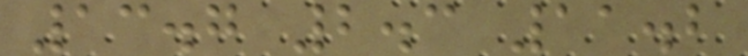13.7 2.3 11.2
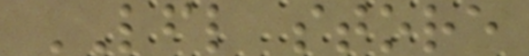LFL store
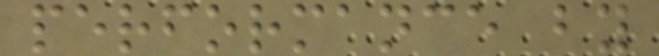performance by
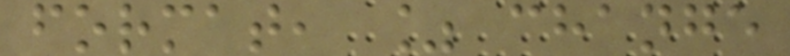format, % change
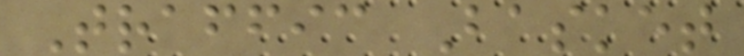Traffic Basket
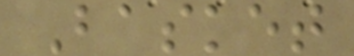Basket
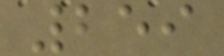259
